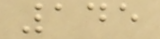145
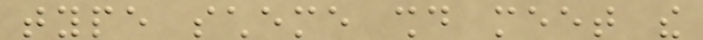type scheme should meet the
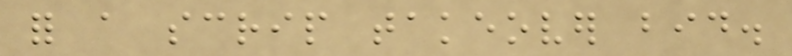for a scrip takeover bid.
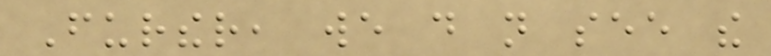Further, we do not see the
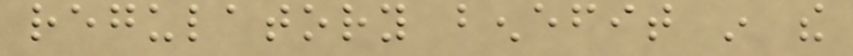regulatory benefit in the
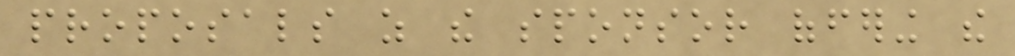proposals as the sponsor offering the
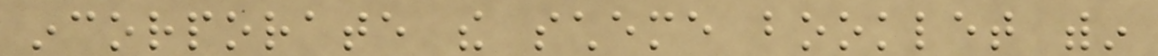incorporate the scheme booklet within
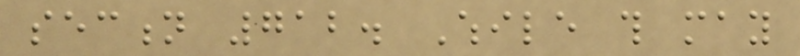section 712. While this may
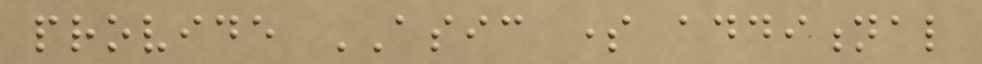provide ASIC some additional
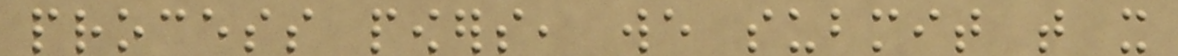process powers, we submit that it
